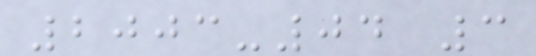2003-04 3
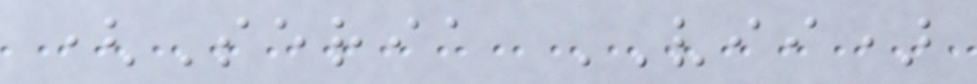(Seria VII)
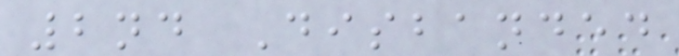2nd Disbanded
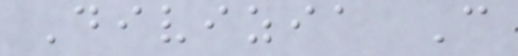Divizia C
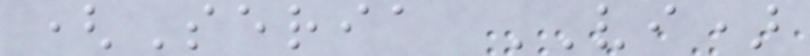(Seria VI)
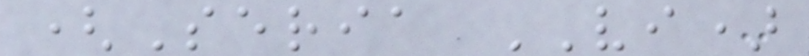(Seria VI)
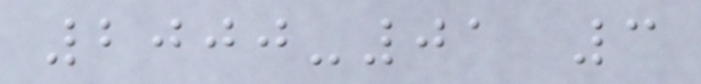2000-01 3
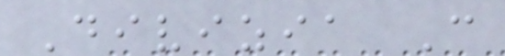Divizia C
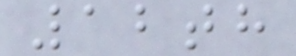12th
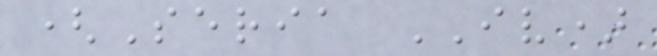(Seria IV)
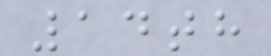14th
